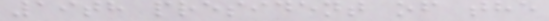19th president of the
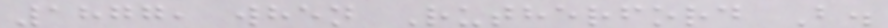1877, when Rutherford B.
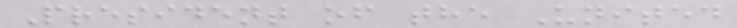President of the United
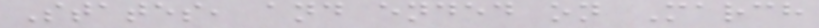States, and ended on March
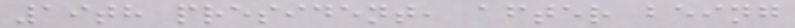19th president, after being
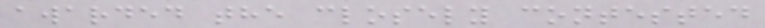awarded the closely contested
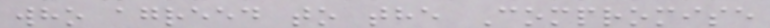who agreed to the Compromise
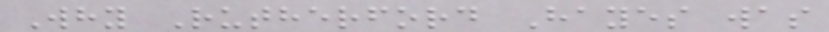Why Rutherford Hayes was
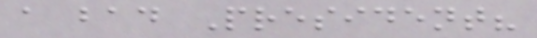a bad President?
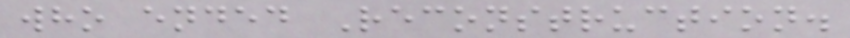who ended Reconstruction.
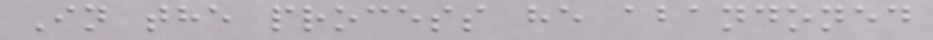In the process he abandoned
